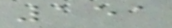151
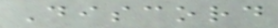Discord
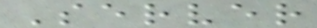Server
